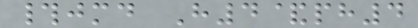#jmd H4&ph4
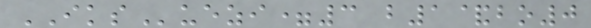IKSuezi=3 b1&bo0
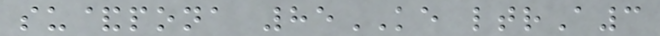su&pona 85KE ltrA3
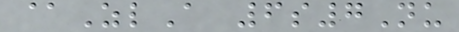@ZlA 6s7Nu
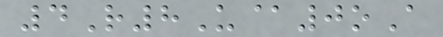4R8U@0oA
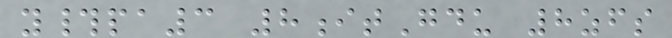y#pa3 8itGdu 8zfs
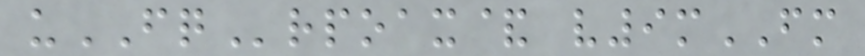uFQrpoax& v9mFM
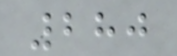280
